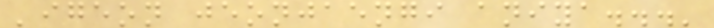'igeon jeonjaengi aniya...'
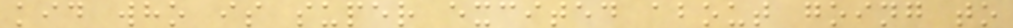kid who is super excited about going to
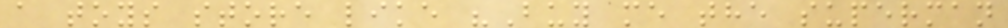a toys store like "Buy me the superman
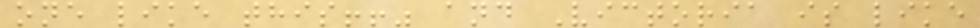one like this!!" and Victoria is like
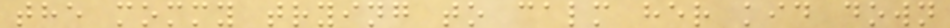the mommy trying to calm her kid down
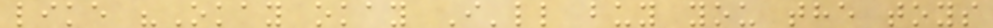like "Okay okay I'll buy you the toys
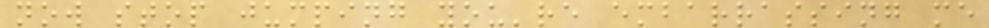now stop jumping you're embarrassing me
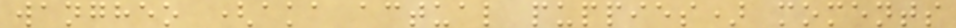wangheo (aka actual puppies) moments
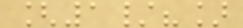[1/?]
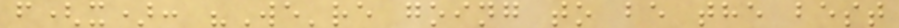f(x): "We're going to be the best
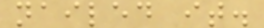nailed it.
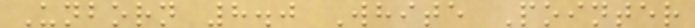Unborn 8.0 White Pointer
